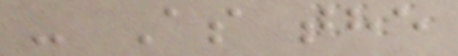- As the
